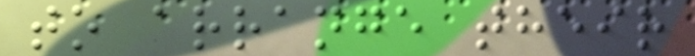to arrange their
